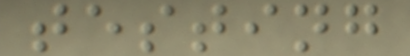testing
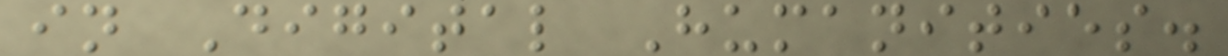in Digital Humanities.
